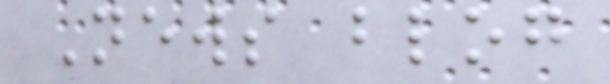News blog
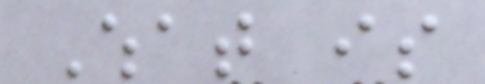What is
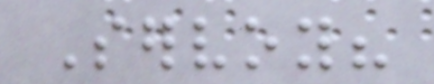Servoy?
